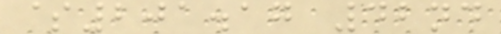$201.17 42nd
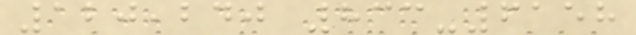120,240 833-6158
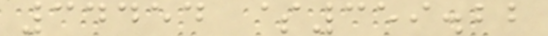34454 $359.22
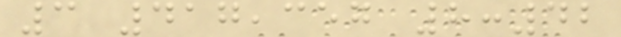3 417,357 8:42
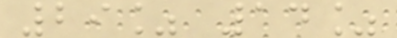29% 14%
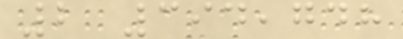2 394,748
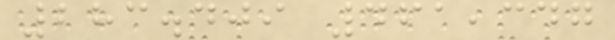283.409 461,347
